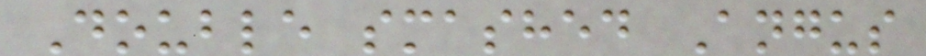Double smashed Angus
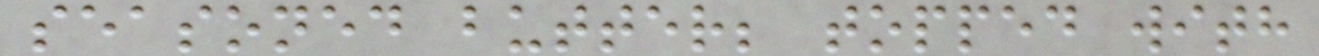seasoned butter; topped with
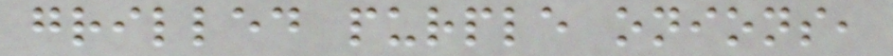grilled purple onions,
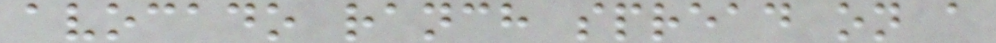avocado ranch spread on a
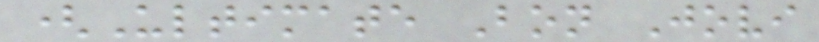(Ultimate Bon Jovi
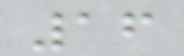16
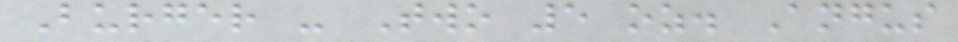Burger - Two 5 oz. Angus
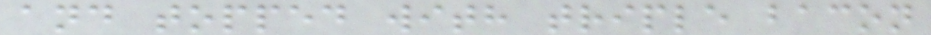and topped with triple bacon
